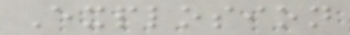Explosion
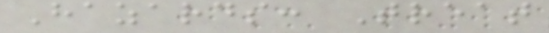Hazards: Treat
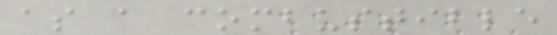as a combustible
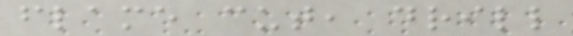flame cut, drill
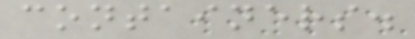containers.
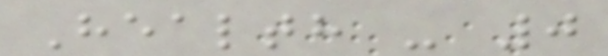Health - 0
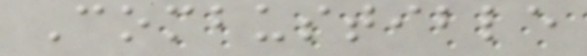Combustible
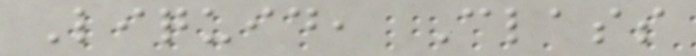Liquid, Class
